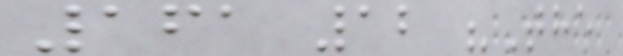161 12 "The
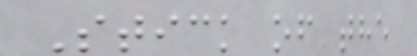Stick of the
